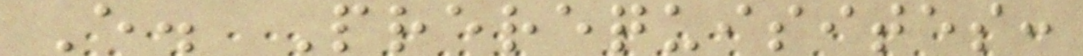E. Prerequisites:
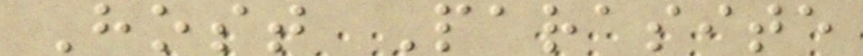Host Parasite
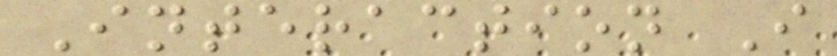Interaction I
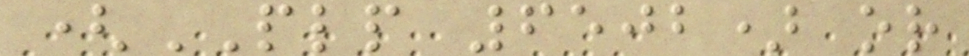(PLP 6502) or
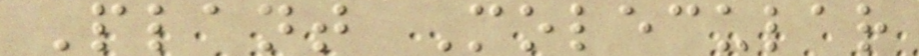Plant Molecular
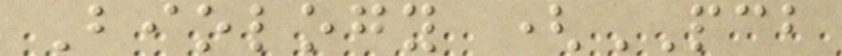Biology (PCB
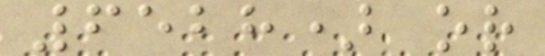6528) or
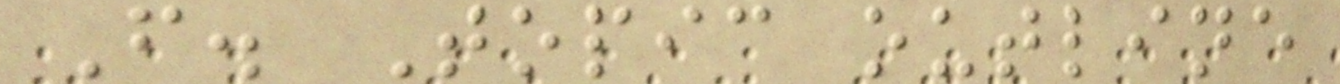F. Topic outline
